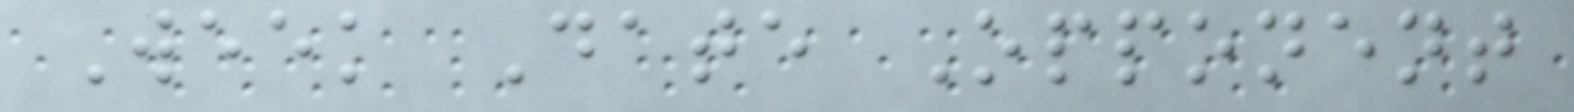Week Date Opponent
